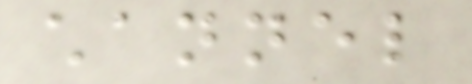channel
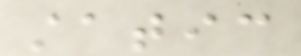static
